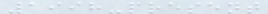1998-present
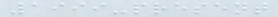1999-present
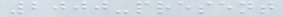2000-present
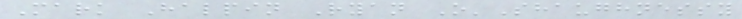Mark Halpin Ryan O'Shaughnessy
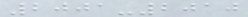2001-2010
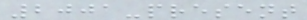2001-present
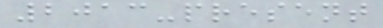2013-present
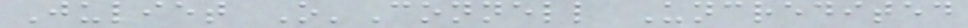Juliet O'Connell Uncredited
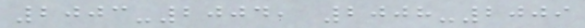2003-2004, 2008-2009
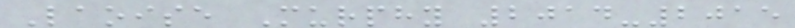Laoise Murphy 2014-2015
